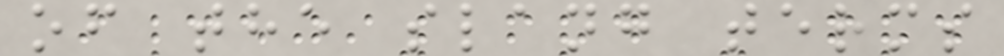of the slang terms
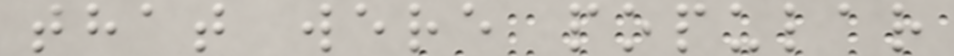that were popular
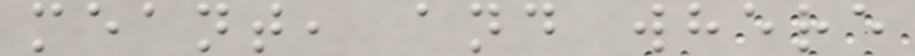meant, and where
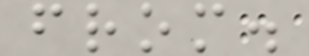from.
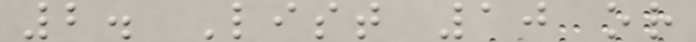2. List 10 or
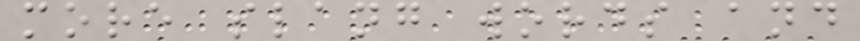more slang words and
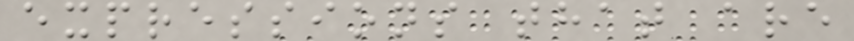expressions that are
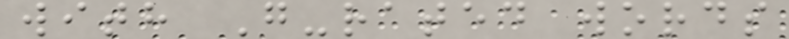with G-rated words
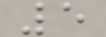5
